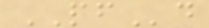PFd
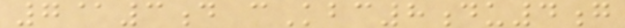7@3d cKbc8du4g
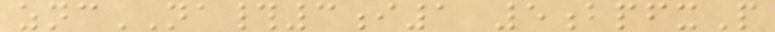zncNA#3i1 5bpfxP
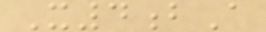X4bA
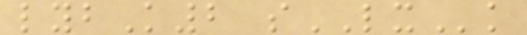lybK2 sLXk
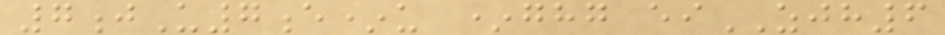7jU7e*u *ghg eiZJH6
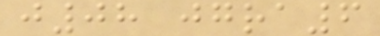j08 jgra6
